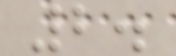2.
